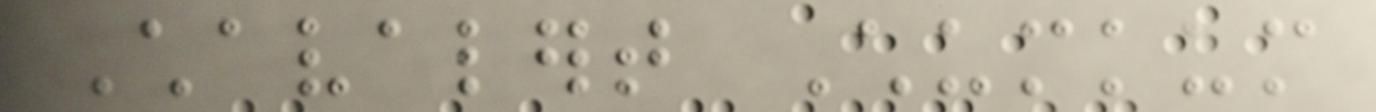Chavalert Chumkum
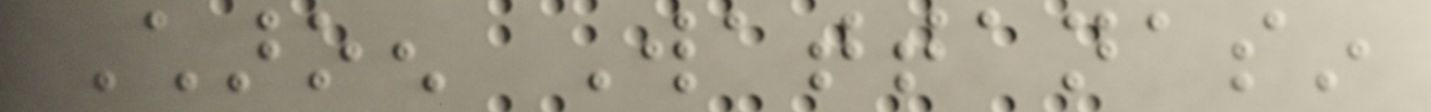Charoen Wattanasin
